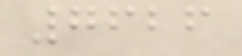7626
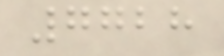7728
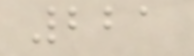221
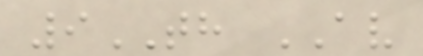9TH AV
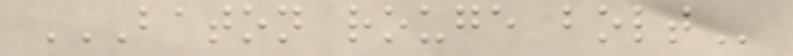BATON ROUGE BOLT
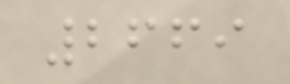2669
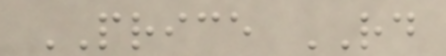PRICE RD
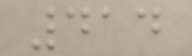414
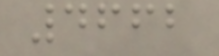4662
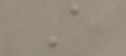A
